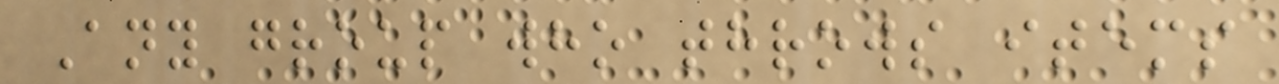Any group who throws items
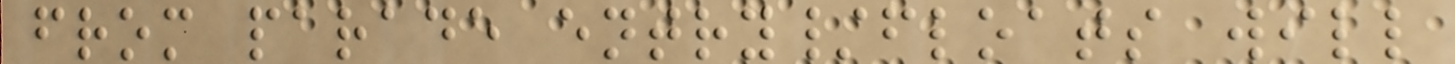from parade entry/floats will
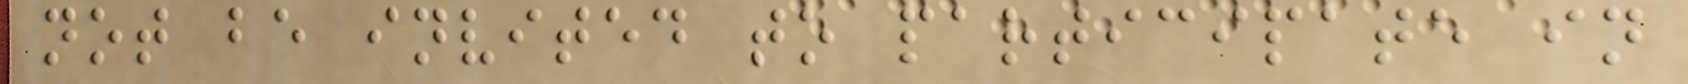not be invited to participate in
